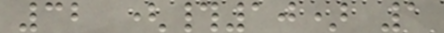32 (#10) 1
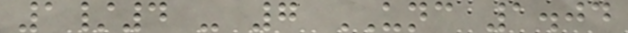1/4 - 7 UNC 1.04
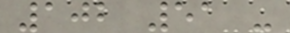102 51 -
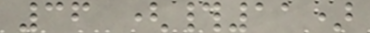36 (#11)
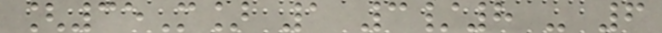[35M] 1 3/8 - 6
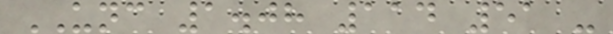UNC 1.08 114 51 -
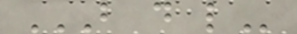B D L
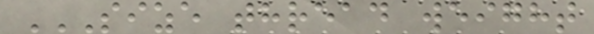SIZE THREAD WEIGHT
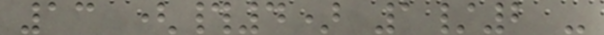13 (#4) 1/2 -
